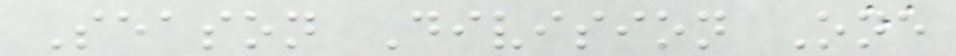Season Division One
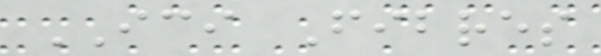ICI Fibres
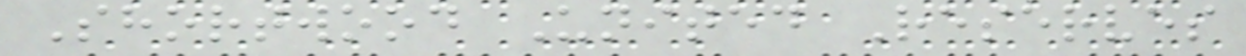Shortwood United Reserves
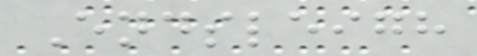Endsleigh
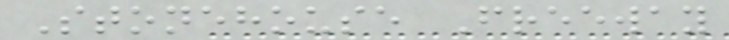Stonehouse Freeway
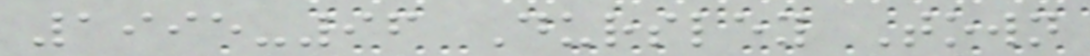1995-96 Dursley Town
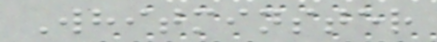Whitminster
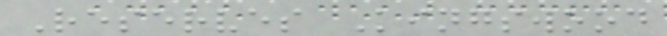Reserves Kingswood
